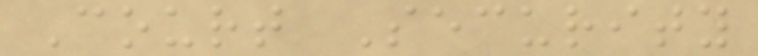Court Security
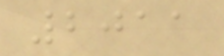2011
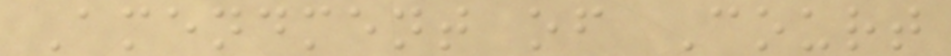Amendment of Court
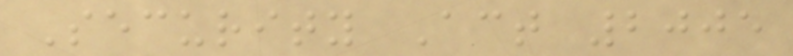Security Act 2005
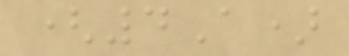(4A)
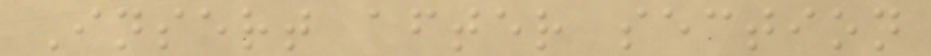Insert after section
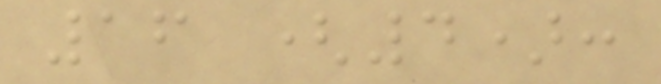16 (4):
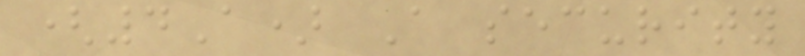(4A) A security
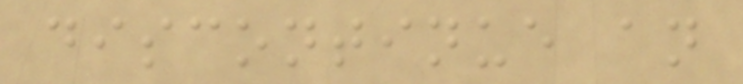discontinue an
